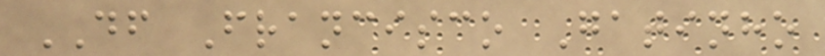DF Francisco Gatinho
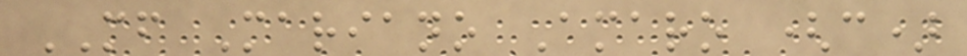MF Mariano Amaro (c)
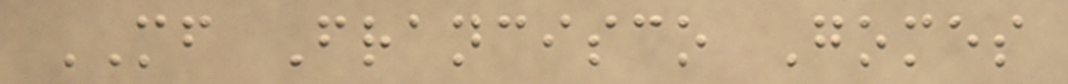MF Francisco Gomes
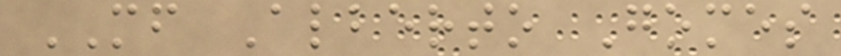MF Alberto Gomes
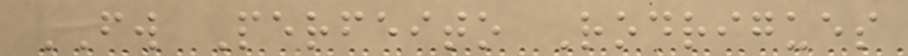FW Perfeito Rodrigues
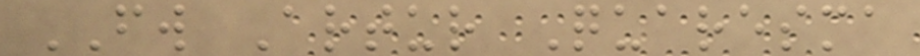FW Artur Quaresma
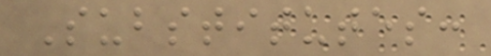Substitutes:
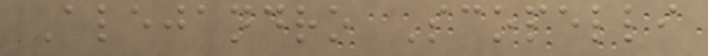Alejandro Scopelli
